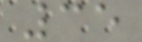35
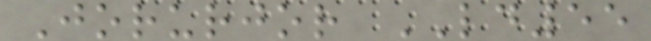Jorurjor LD55
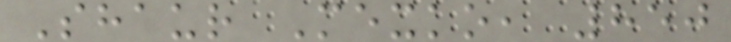Shaur Mexko, 850
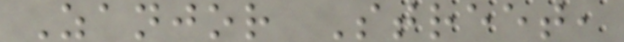Zanjor Street,
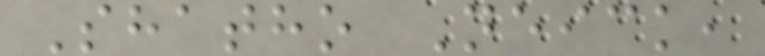Shatho Neick,
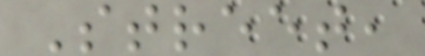Street,
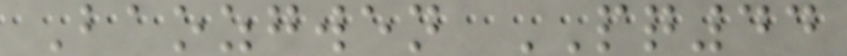Baozgwen PQ44
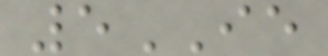5IE
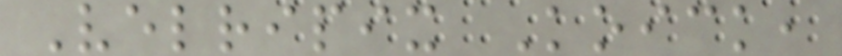Velripix Koick,
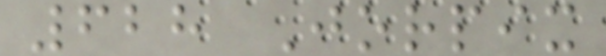628 Jorpix
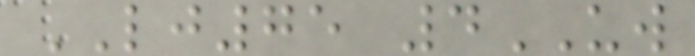LJ75 4UW
